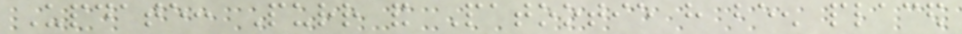Update: Purr and Patootie have been placed
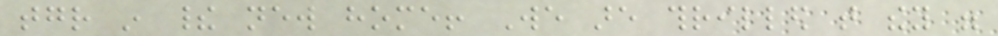together in their new home! We are thrilled that they were
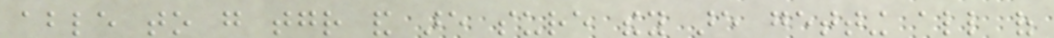able to go together and are sure they are getting all of
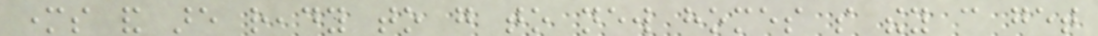mothers and are ready to go to new homes so they can get
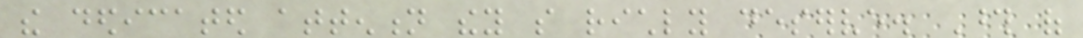the dedicated attention they so richly deserve. Those of
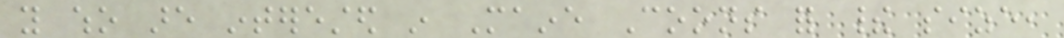you who are interested in Maine Coons for their size,
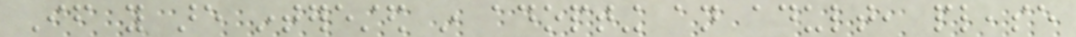If you are interested in adopting an adult, please
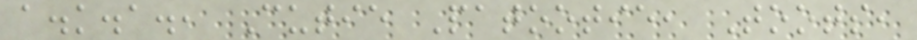a.k.a., Cutie Patootie, Toots,
